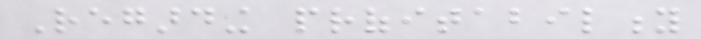Regarding profitability
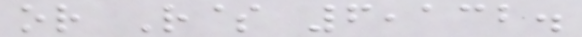or R$ 6,132.
